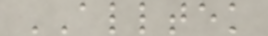ALLTEK
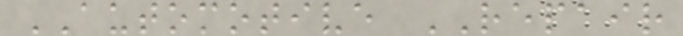AUTOMOTIVE REPAIR
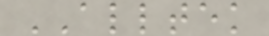ALLTEK
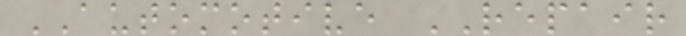AUTOMOTIVE REPAIR
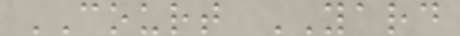COURT YARD
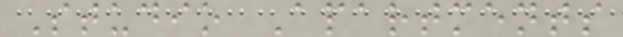Studio Apartments
